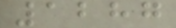1287
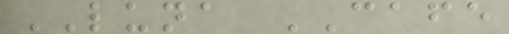LUNA CAFE
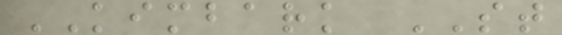KIMBARK ST
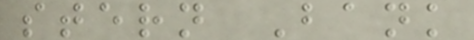stern Bank
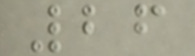26
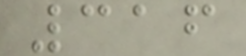316
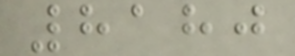8180
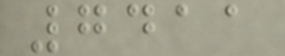7411
